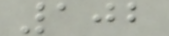102
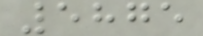5875
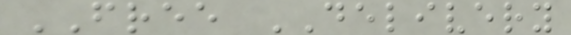FREE DELIVERY
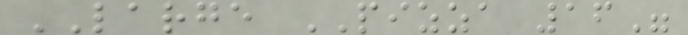LARGE PIZZA 16"
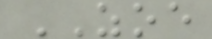ZOE
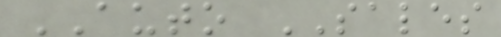AUTO SALES
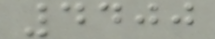4400
